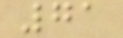71
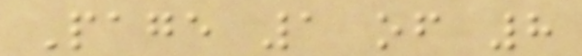Page 1 of 8
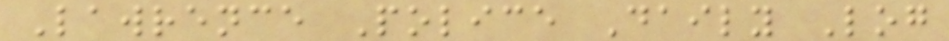Lawrence Police Daily Log
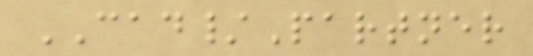CAD/Partner
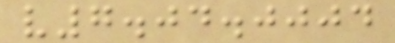v7.04.0004
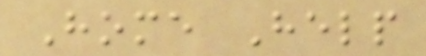Home Help
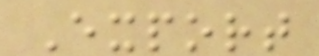Export
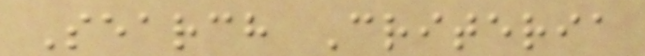Search Criteria
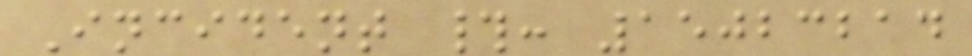Incident #: 15023214
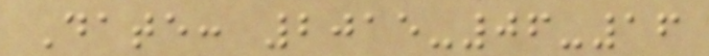Date: 2015-06-16
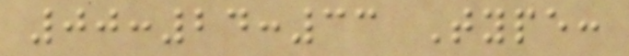00:24:33 Type:
